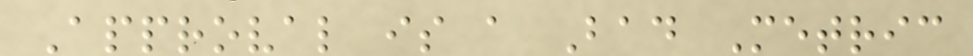Approval is a Bad Metric
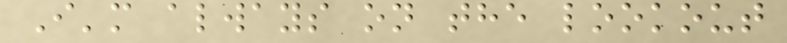I'm always on the lookout
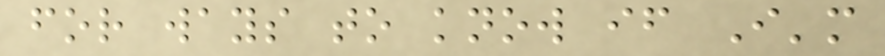for ways to know if I'm
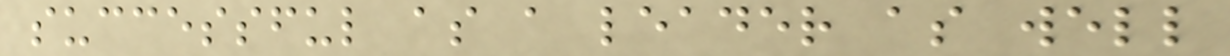successful as a leader as well
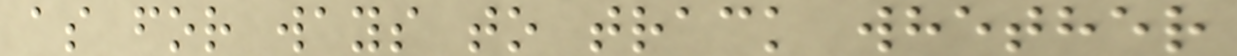as for ways to track whether
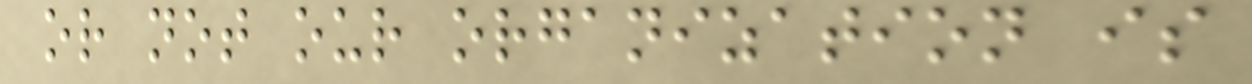or not our organization is
